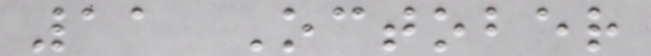11 October
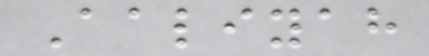Aaliyah
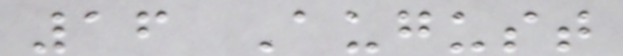16 August
